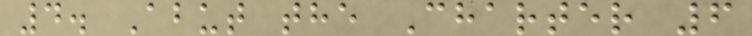4. Abut the Charter 6
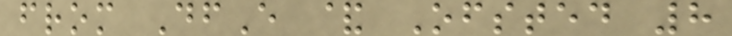from DfE & Ofsted 8
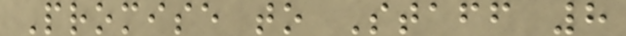Promise to Staff 8
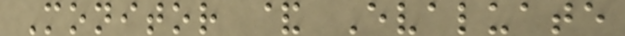Monitor & Evaluate
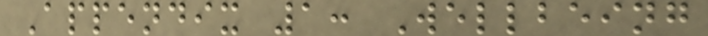Appendix 1: Wellbeing
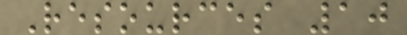Resources 10
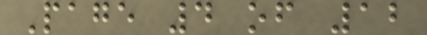Page 4 of 12
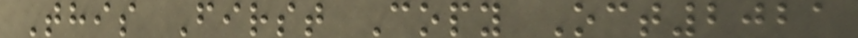This First Copy Oct2021
